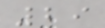29
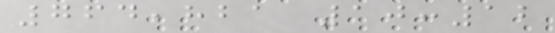764,821 10:12
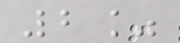2%
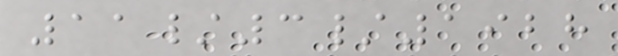11/3/1928
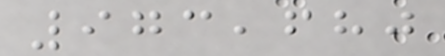973,680
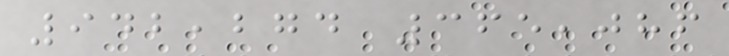942,274 365,086
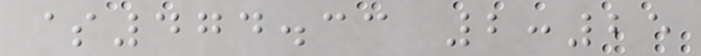$474.33 2:25
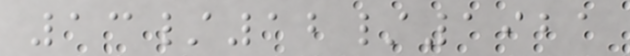13/12/1921
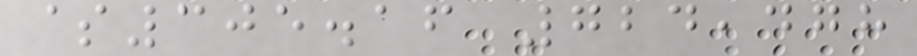$305.16 724,478
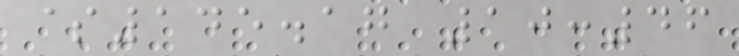$145.17 10:46
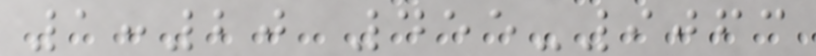1:20 455-9063
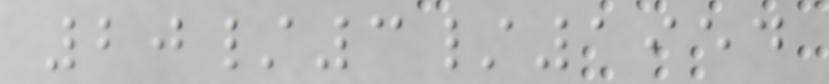20/3/1954
